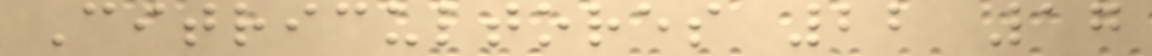Citricultores 22 17
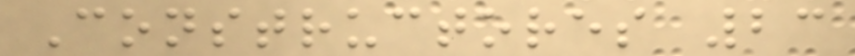Constructores 23
